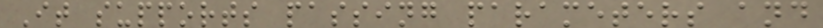It supports passing parameters and
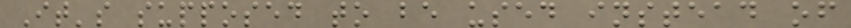It's supposed to be used instead of
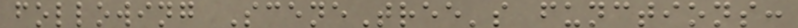following SceneTree's functions:
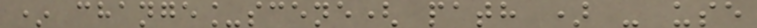* change_scene( path ) - use
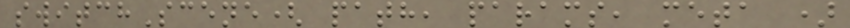switchScene( path, params, meta )
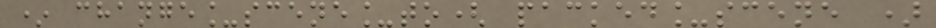* change_scene_to( packed_scene )
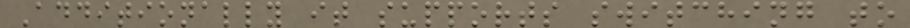Additionally it supports switching to
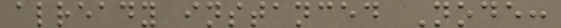already instanced Node:
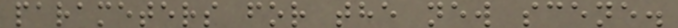parameters for the new scene.
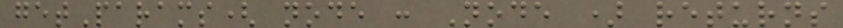getParams( node : Node ) returns
